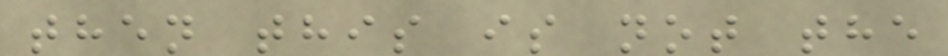then this is not the
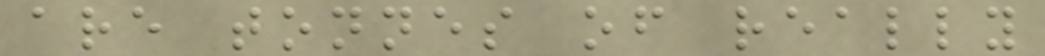are tonnes of really
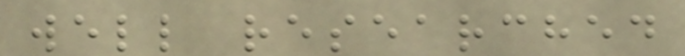well researched
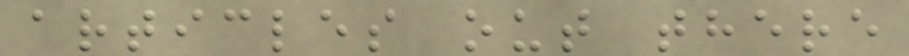articles out there
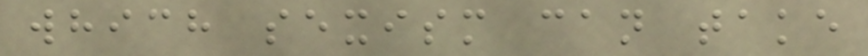which sexism can take
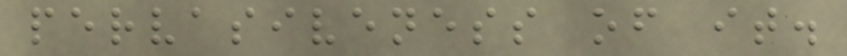pervasiveness of it.
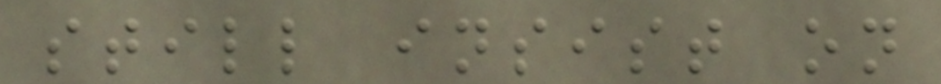still insist on
